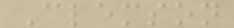Clemson
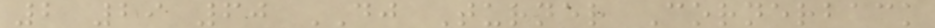2 29 60 DJ Turner Cornerback
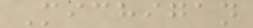Michigan
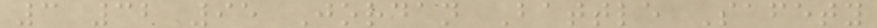3 32 95 Jordan Battle Safety
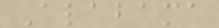Alabama
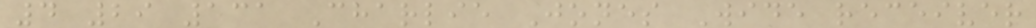4 29 131 Charlie Jones Wide receiver
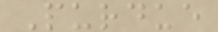Purdue
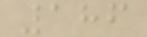186
